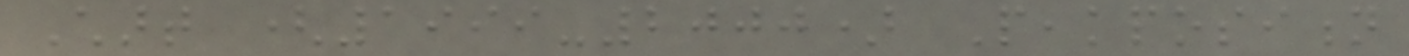Chart (1999-2000) Peakposition
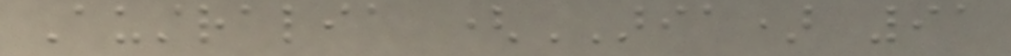Australia (ARIA) 91
